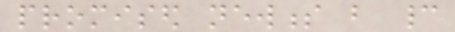promised newness but cannot
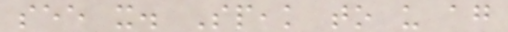see it. Speak to us again
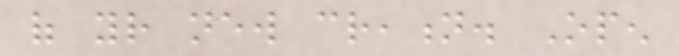of your new creation. Open
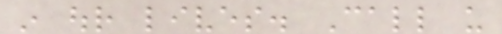in our lives. Call us
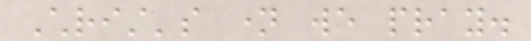Christ's name we pray.
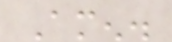Amen.
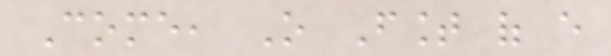Come, O Fount of every
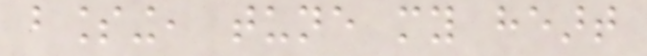blessing, tune my heart
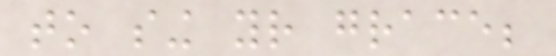to sing your grace;
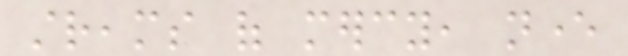streams of mercy, never
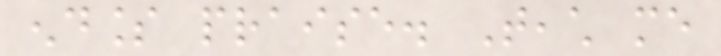endless praise. Teach me
